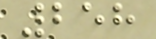258
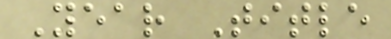Year Title
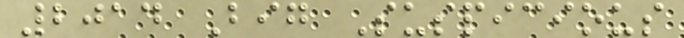2014 Big Suspicious
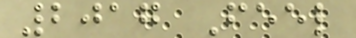2017 Feel
